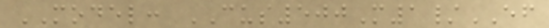MODEL: CUS500M1/EF
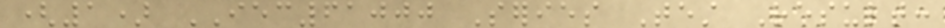(1) IEC61000 Series Test Result:
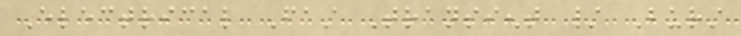Electrical Fast Transient / Burst
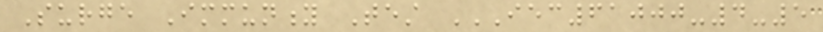Surge Immunity Test IEC61000-4-5
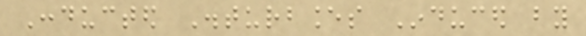Conducted Disturbances Induced by
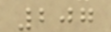207
